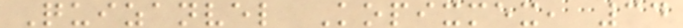Quizanvel Kopixmex, 34
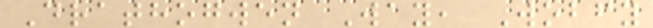Drathogwen Way, Wobfy
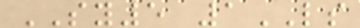SY5 1LS
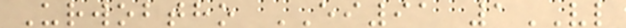Urwobtho EI91 1VL
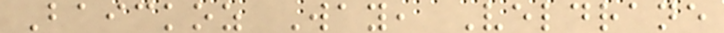Baickoz Way, Veldrane
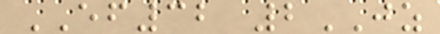EF32 2JZ
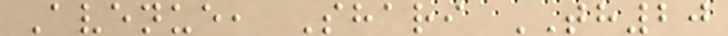Avenue, Shari TH20
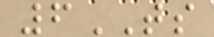6TS
